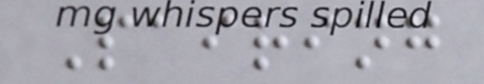Pairing
